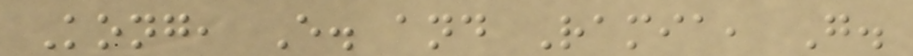Kong, E. and Ramia, G.
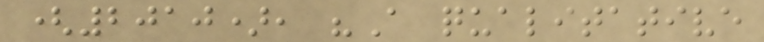(2010), "A qualitative
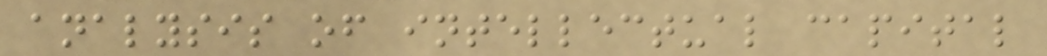analysis of intellectual capital
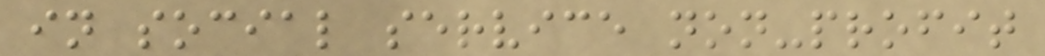in social service non-profit
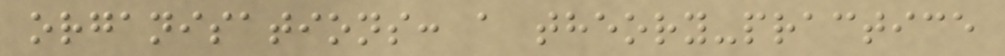organisations: a theory-practice
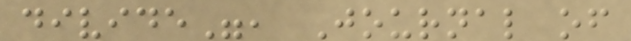divide", Journal of
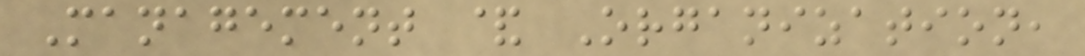Management & Organization,
